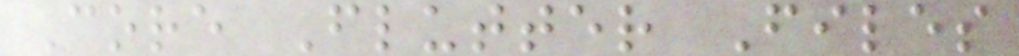Core Flutter Files
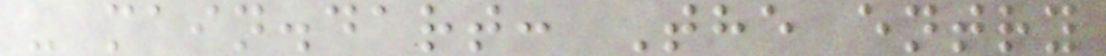- main.dart: The entry
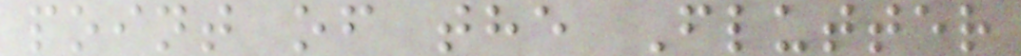point of the Flutter
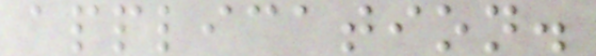application.
